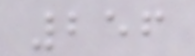256
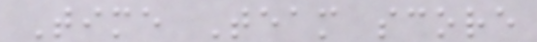Time Team score
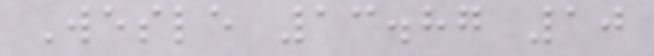Wesle 13.87 10
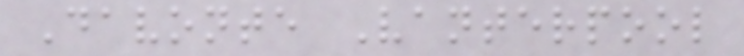Davonte Vanterpool
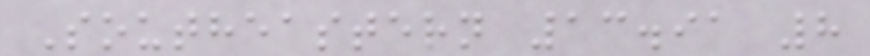Southeastern 13.91 8
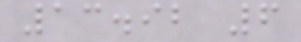13.92 6
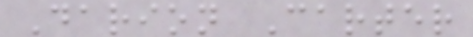Darion Carter
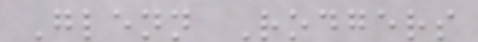Glenn Rodgers
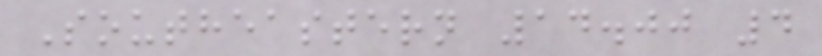Southeastern 14.00 4
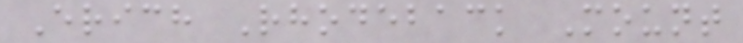Erich Rhodeback Mount
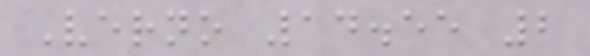Verno 14.55 2
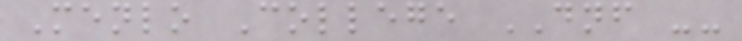Menlo College DNF --
